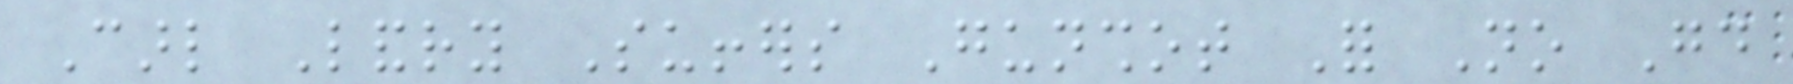Carl Landry Suffers Gunshot For No Good
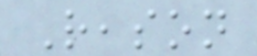Reason
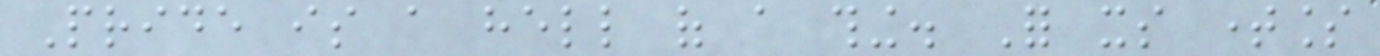Pride is a hell of a thing. For its timeless
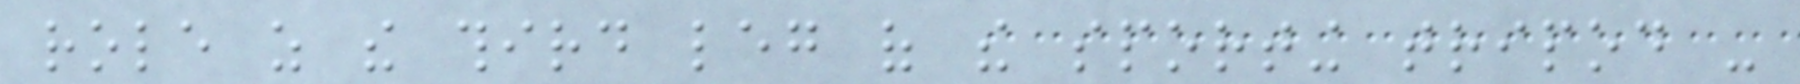role as the third leg of the sporting tripod -
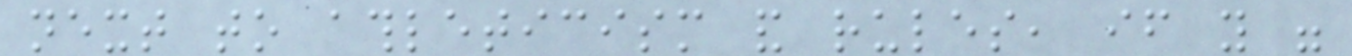next to athleticism and rules, if you were
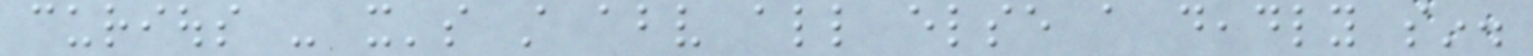curious - it's still above all else a deadly sin.
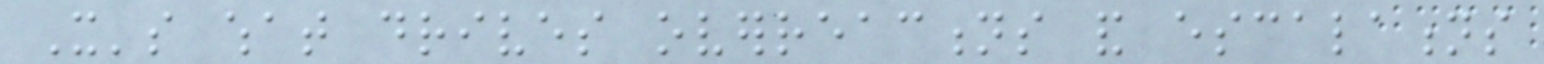It's what drives overreactions and escalations
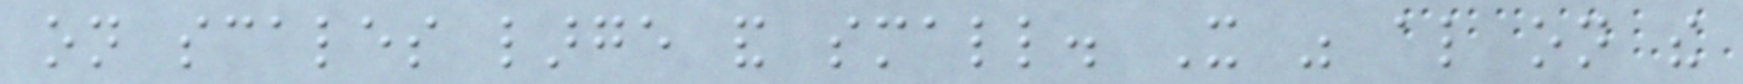on scales large and small. It was also on the
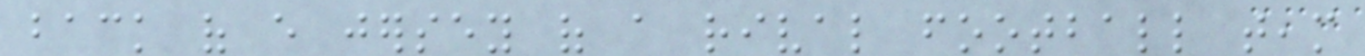back of every jersey of a rival football team
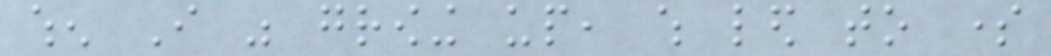when I was growing up, which led to some
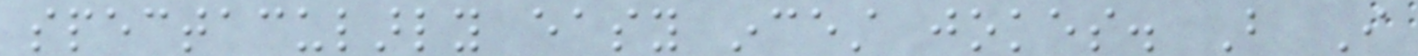spectacularly easy incest jokes. But I
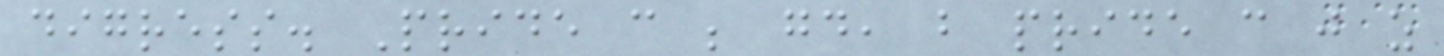digress. Pride can be good, but pride can just as
